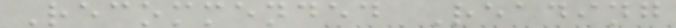Recommended Reading
